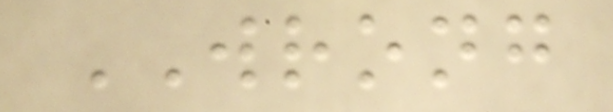WRONG
